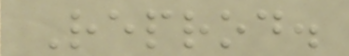Reprod.
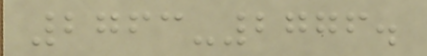2763-2776.
